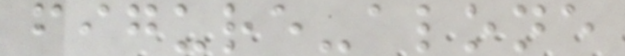figure-alone
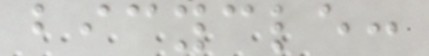bicycle:
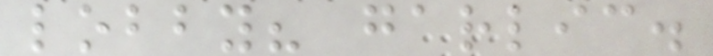lobby? garlic.
